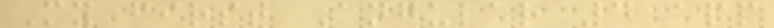My first Angular 4 app
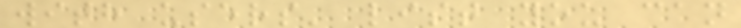with users' list you can
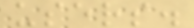users.
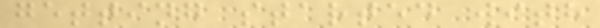getting started with
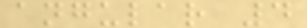angular 4
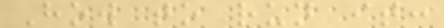How to run it:
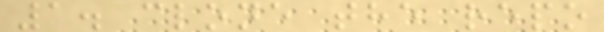1. clone the repo
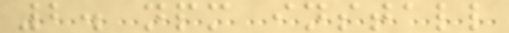2. npm install
